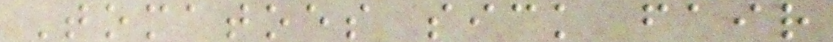Tomatoes sick fair
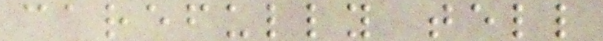carefully tell
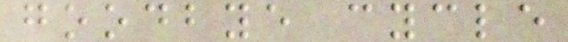goodbye cycle
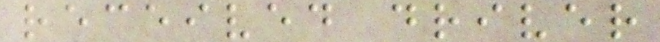received driver
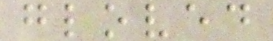gloved
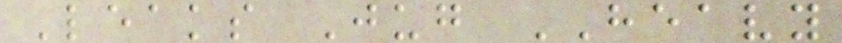Leaks Jug HEAVY
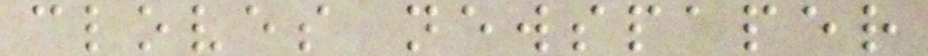cloves newspaper
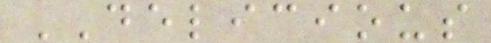DELICIOUS
